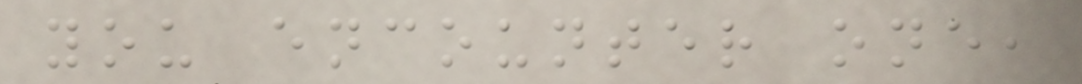you encounter one,
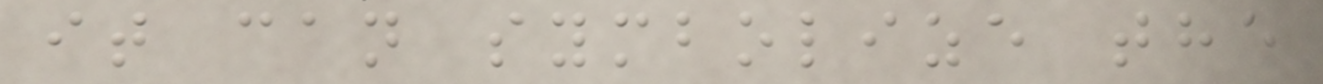it can symbolize the
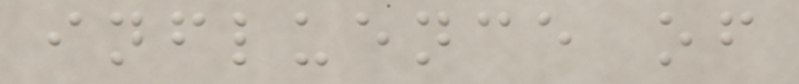influence of
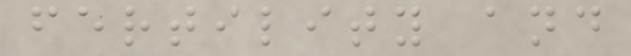fertility and
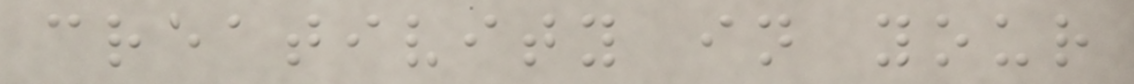creativity in your
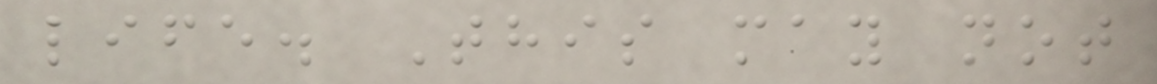life. This may not
